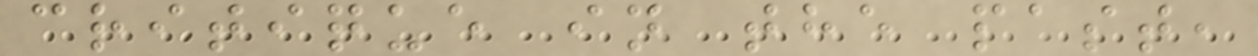critique in the past,
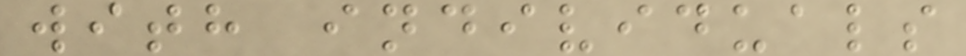with individuals
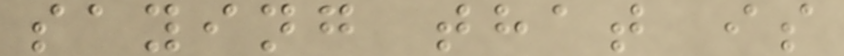saying that is
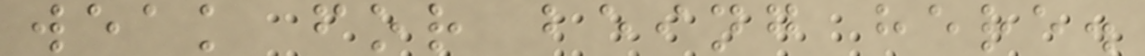weak for being here.
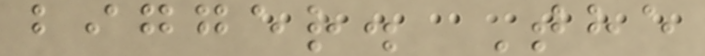bigger. The
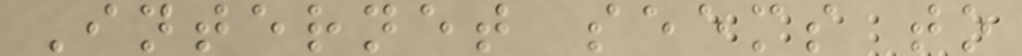Internet seems to
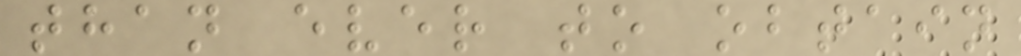than ever to obtain
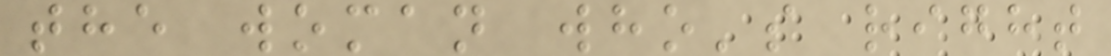the woman who's right
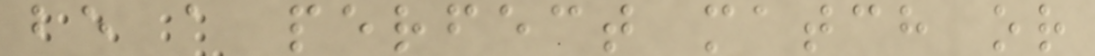be a perfect match or
